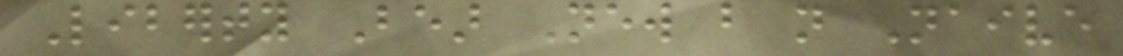Liberty Bear New but not Naive
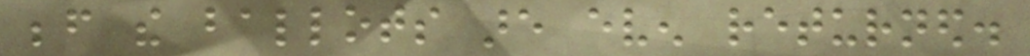before the ballots are even returned.
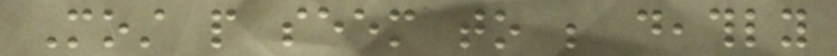Most people seem to be deathly
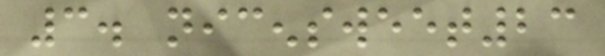3. nicensweet23
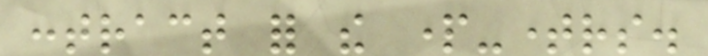contract for the part-timers.
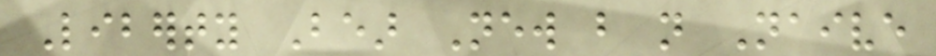Liberty Bear New but not Naive
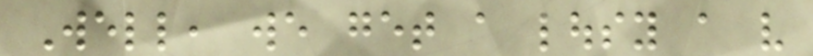Well, we get a lousy a very
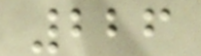226
